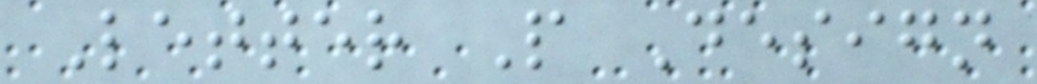Letter P Design
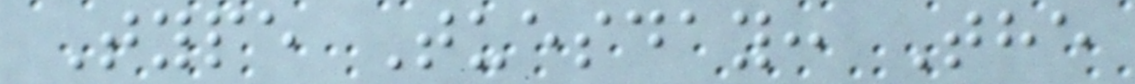Type Tuesday: The
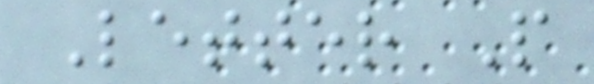Letter P
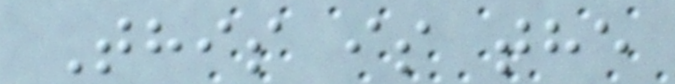This is the
